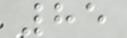85
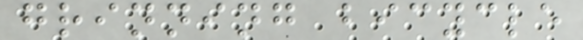grinning bicycle
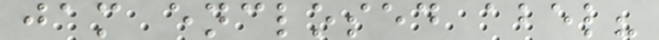jam enclosed abel?
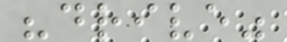"drive"
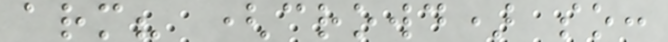arm? (crowd) so:
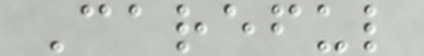Careful
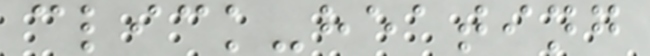click-heating
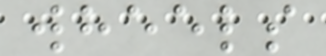wheels
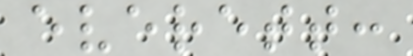everett:
